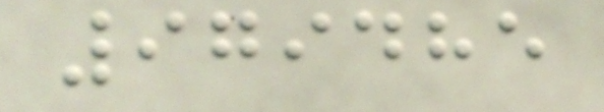979485
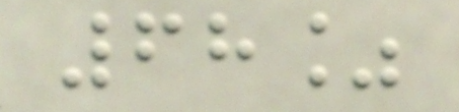68%
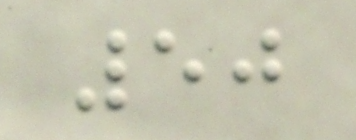50
